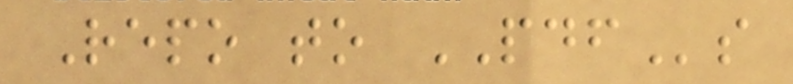Repo to PDFs
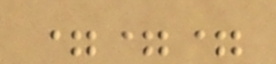===
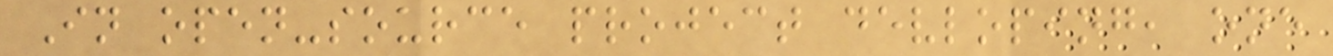In open-source project devloping, one
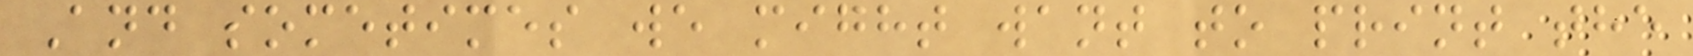And sometimes we might want to print the
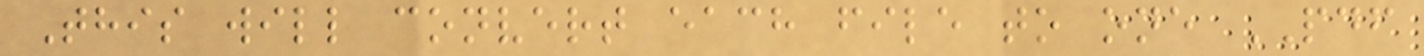This will convert each file to one PDF
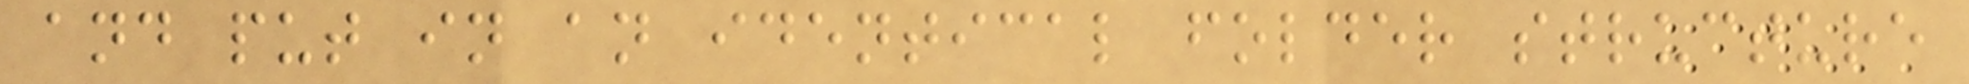and put in an identical folder structure
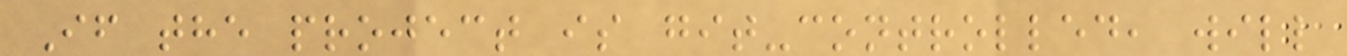If the project is git-controlled, will
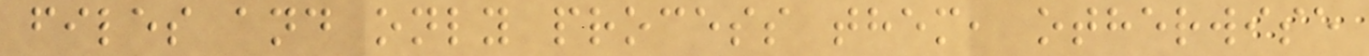files and only process them, otherwise
